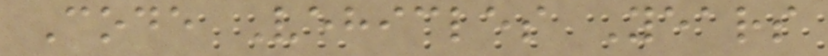Code Vehicles Years
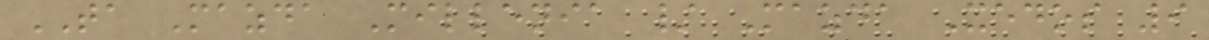TA Mazda Millenia / Mazda Xedos 9
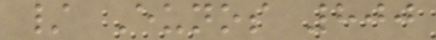/ Eunos 800
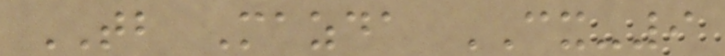TB Mazda CX-9
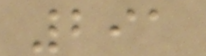291
